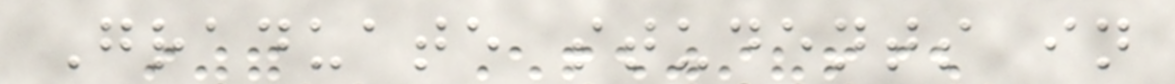Graduate students in
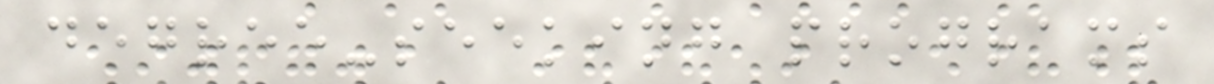degree-seeking programs
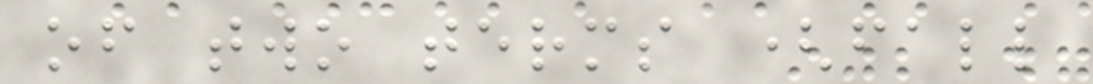of two terms (fall
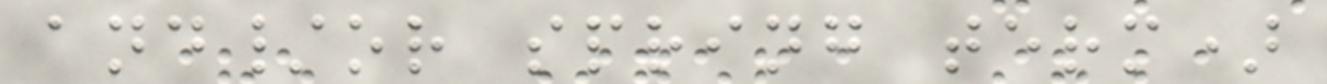and/or spring term)
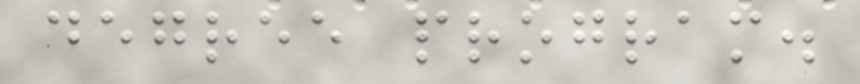degree program.
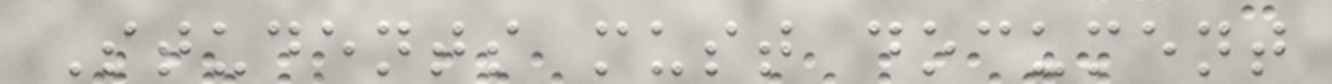Students must document
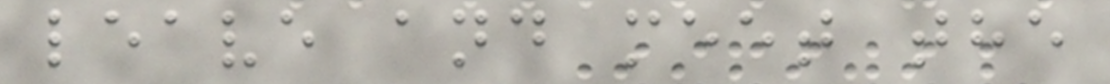leave and meet the
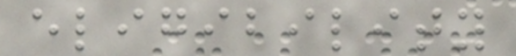eligibility
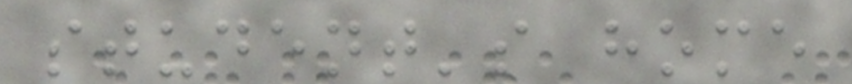student's home
